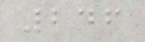246
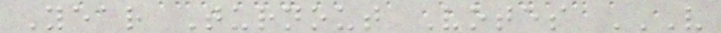Year Turnout Votes V
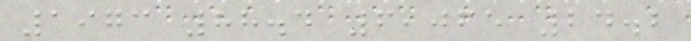1973 88.4 6,065 24.2
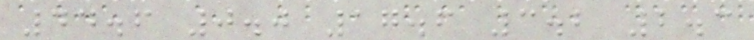44.6 0.0 17.6 3.2 2.3
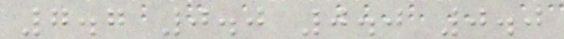7.7 0.0 0.0 0.0
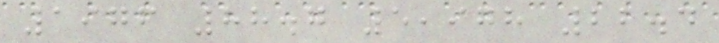1976 88.7 5,978 22.4
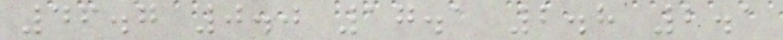46.7 0.0 17.1 2.8 2.1
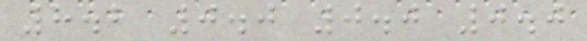8.2 0.0 0.0 0.0
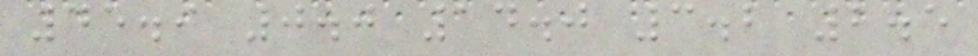45.9 0.0 14.0 3.2 2.5
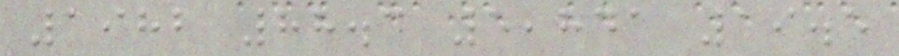1982 88.3 5,841 19.5
